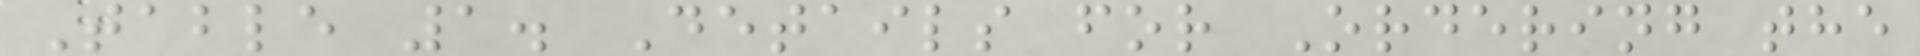Table 1. Details for Ordering the
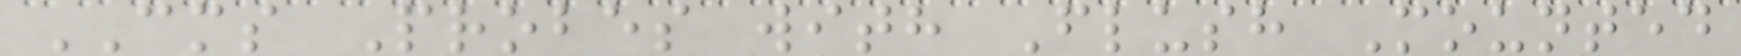CMS Probes with Flush Mounted
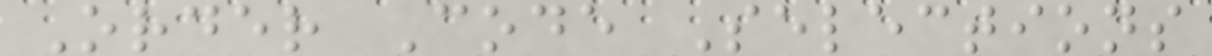Order Code Selections
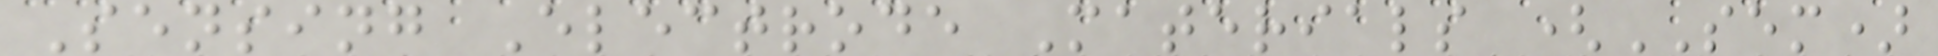Sensing Electrode Materials (SEM)
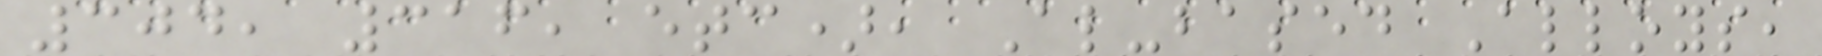304, 316, etc), Al-based Alloys,
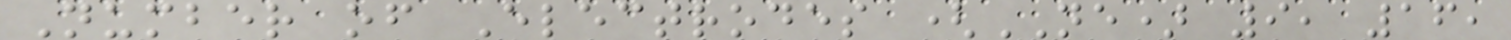Number of Electrodes (NE) 9, 16,
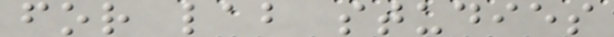for lab studies
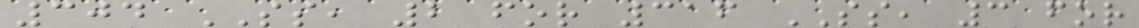304 SS, 2 for 316 SS, 3 for
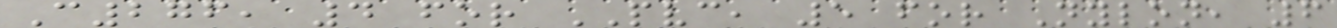C276, 4 for PVC, 5 for Nylon, 6
